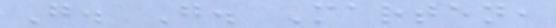G. G. Marten,
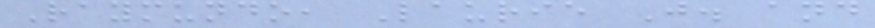Raymundo, Laurie J. and
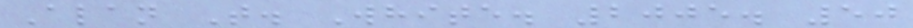Alan T. White. 2005. 50
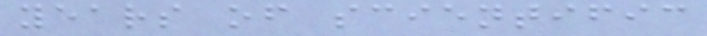years of scientific
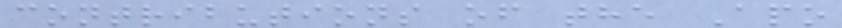contributions of the Apo
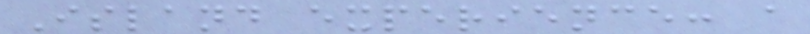Island experience: a
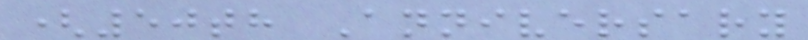(50th Anniversary
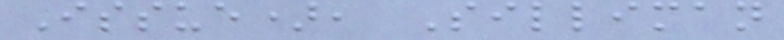Issue), Silliman
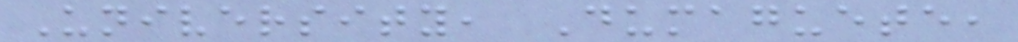University, Dumaguete,
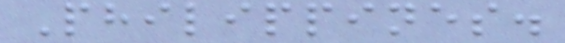Philippines.
